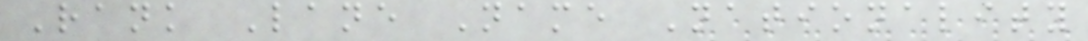Rank Lane Name Nationality
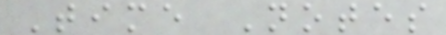Time Notes
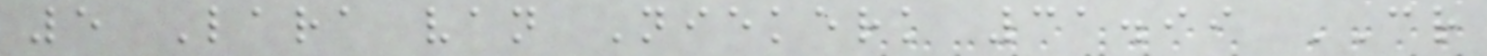5 Lara van Niekerk 31.99 CR
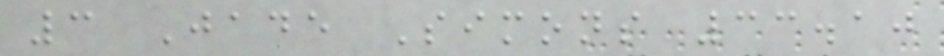3 Jade Simons 33.10
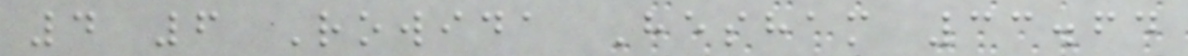4 6 Rowida Hesham 33.64
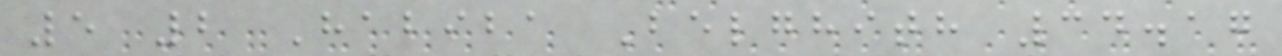5 2 Habiba Belghith 34.17
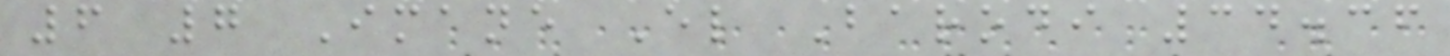6 7 Imane El Barodi 34.36
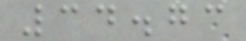34.73
